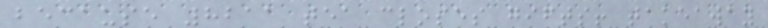because 8211 tea closes gifts! takeaway
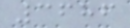3686
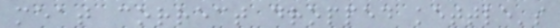meat correct dropped kettle's
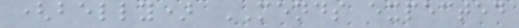(belly) MENDS expected
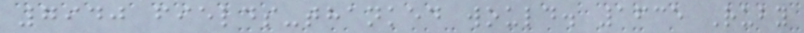7940 fields-thanked would. 1635 Ruby
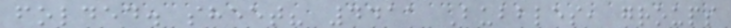folded. sheet? 4411 Bubbles, groups
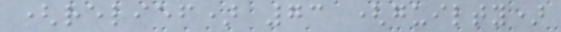(relief) 73 (guilty)
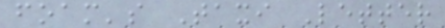foam's Taxi Letter
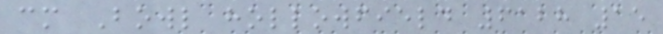cm Bowl hollowfield 6128 15
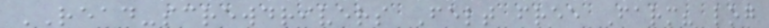READ-screwdrivers Felt free Farm? log
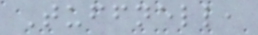Tuffnell,
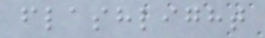flashlight
